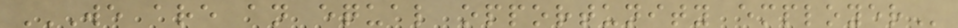WE ARE AN EQUAL OPPORTUNITY EMPLOYER
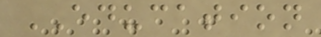EDUCATION
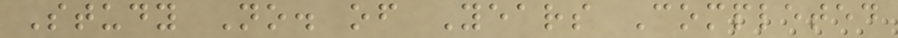Study No. of Years Completed
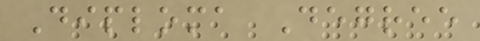Diploma Degree
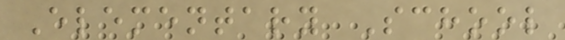Elementary School
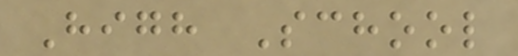High School
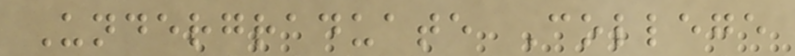Undergraduate College
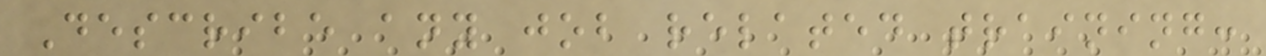Describe any job related training:
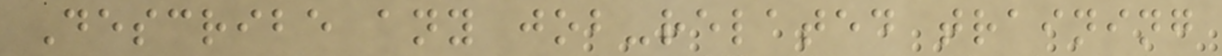Describe any job-related training
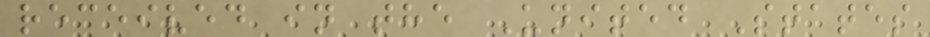received in the United States
